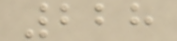228
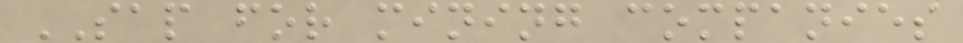SAP for mining companies
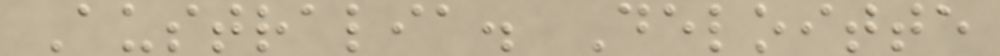Australia. Deloitte
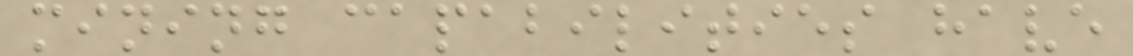mining capabilities have
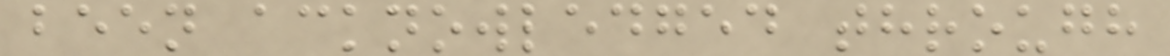been acknowledged through
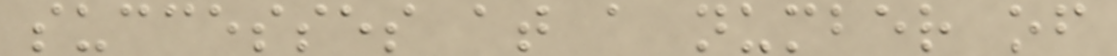successes at a number of
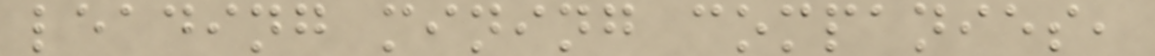leading mining companies,
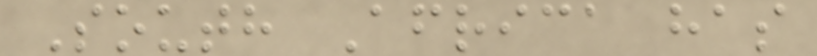South Africa has
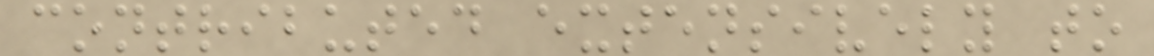contributed extensively to
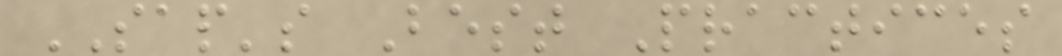SAP's Best Practices
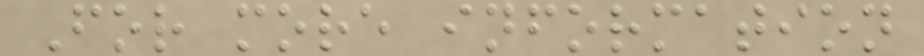For more information
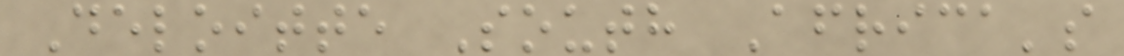Deloitte South Africa's
